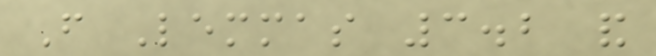From Lemmas 3.2 and
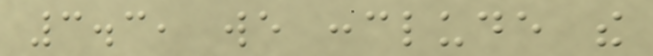3.3, we conclude the
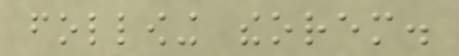following theorem.
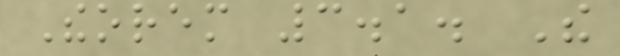Theorem 3.1. The
